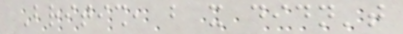British, but it didn't
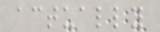actually
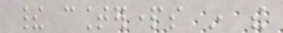their counterparts in the
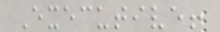Executive!
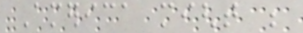America might be
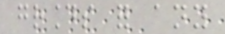grounds for any
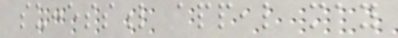successful appeal may
